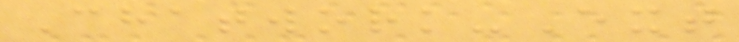Chatwork-Ext
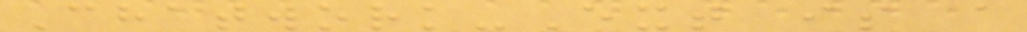Chatwork-Ext is a
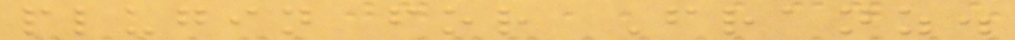plugin for Franz.
